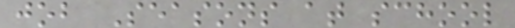job Seasons at school
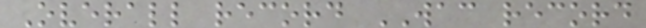Overall record WAC record
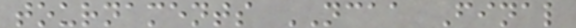tournaments NCAA Final
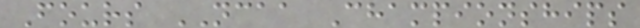Fours NCAA Championships
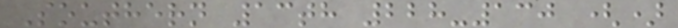Southern 13th 228-130 ()
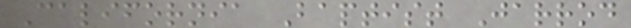California Baptist Jarrod
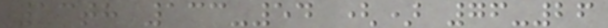13th 133-54 () 76-26
